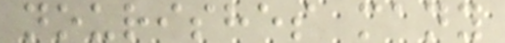nourishes many
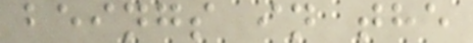beings in the
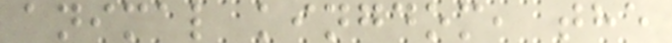animal kingdom, the
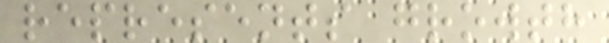represents growth
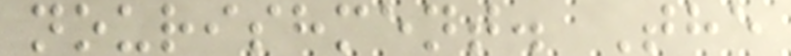nourishment. The
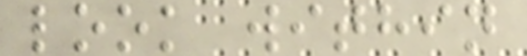look within
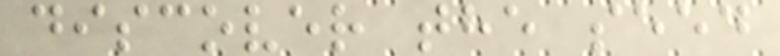discover the seed
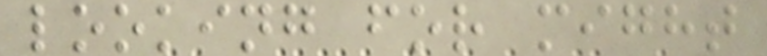looking for might
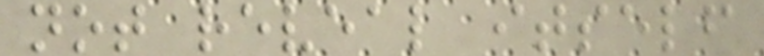not reveal itself
